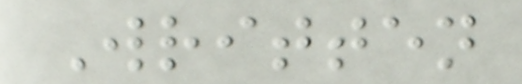Written
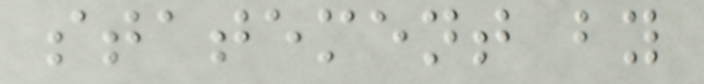statement by
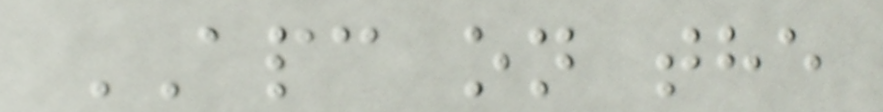APC on the
